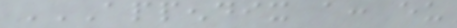APPENDIX A: EU
